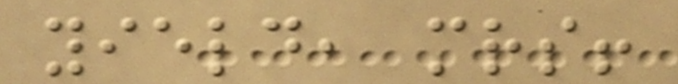yield, mrs!
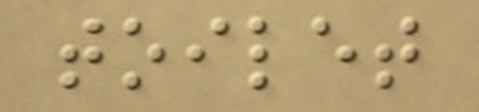toilet
